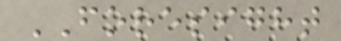FORESIGHT
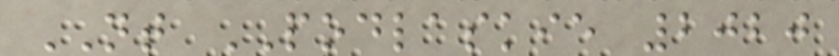NT PODLASKIE 2020
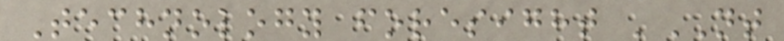Technology foresight 'NT
